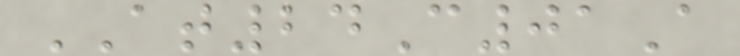AT24C01A
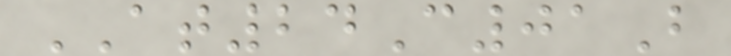AT24C01B
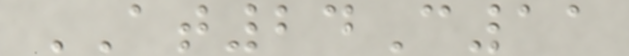AT24C11
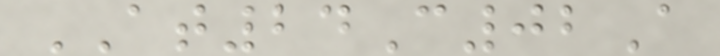AT24C02A
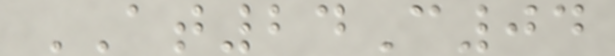AT24C04
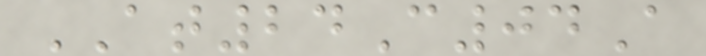AT24C04A
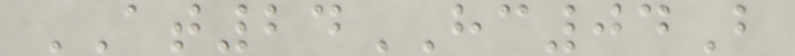AT24HC04B
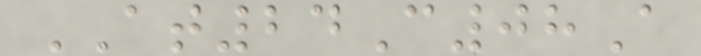AT24C08A
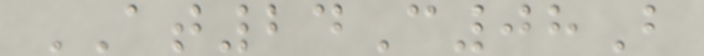AT24C08B
